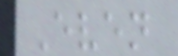Even
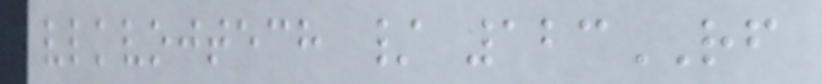vlkvojtech / 123RF
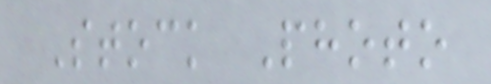Stock Photo
